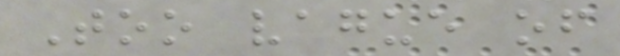Too vague of
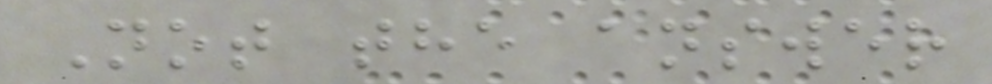Not the answer
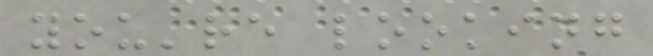you're looking
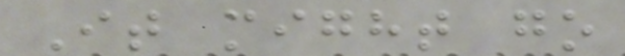It might go
